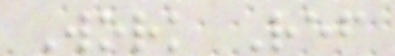Work Ref
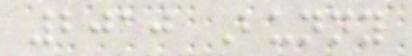2010 Bunny
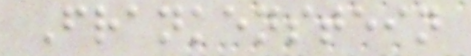Frankenstein
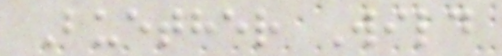Buether Wild
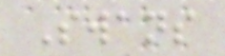Swans
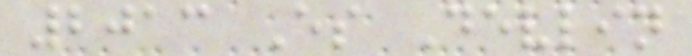2013 Es Devlin
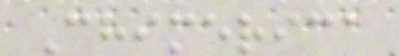Chimerica
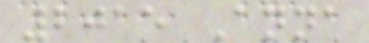2015 Anna
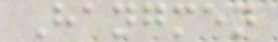Hangmen
